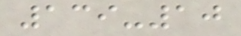139-10
